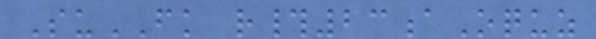SuFK r#23aOquz
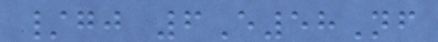/gj 6E58Nf
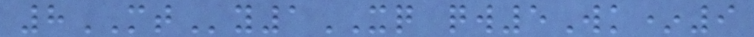8MTy1XQ qw5Wk*9
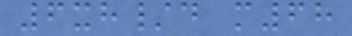6xh/d m68
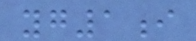yg1i
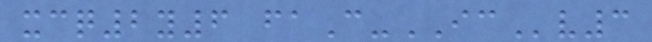xcq2y6 faC-ICv3
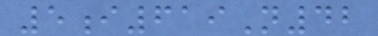5i619N42
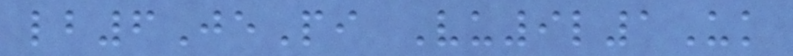lb6JePi Vu9l1Uk
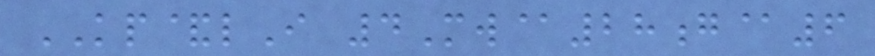KP&lI 4Mw@28g@6
